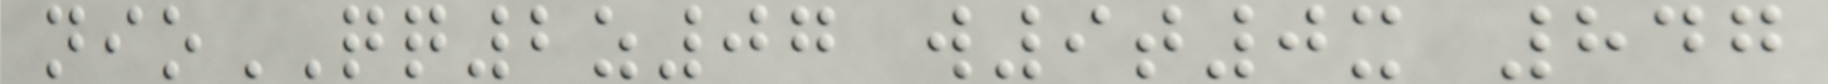nioQQ2z07 w9t0x 847
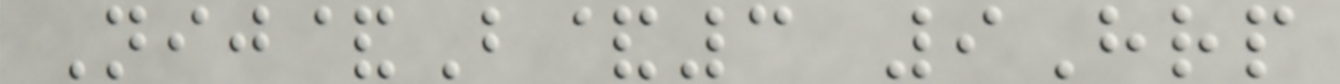Nij&B&3 9Hrp
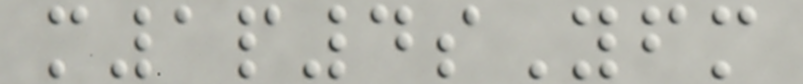m1p4sYfm
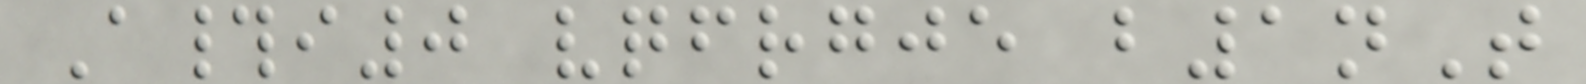A#i0 vqfrgje b1nT
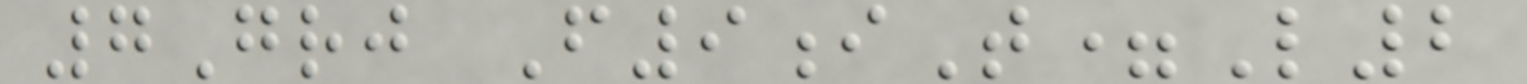7Grj F9iT=L2
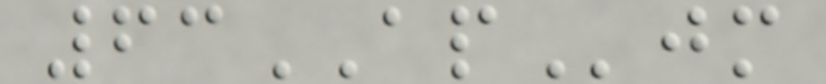63APjm
